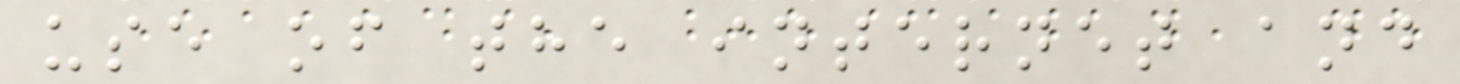use of the internet and
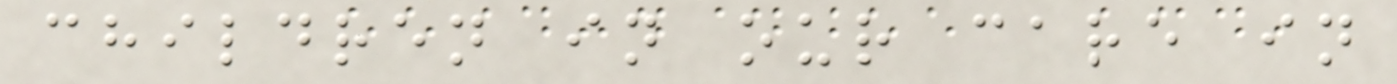children in our care in
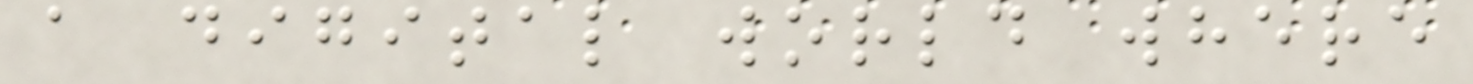a digital world where
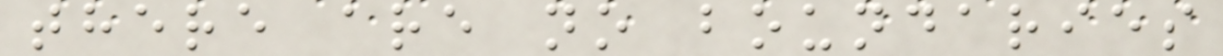there are no boundaries
